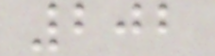202
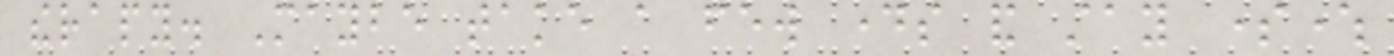therapy. Maybe take a few days and stay somewhere
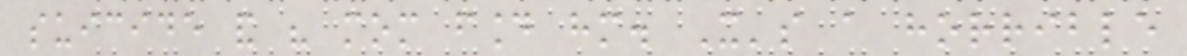suicide and his mom found him. It's a horrible
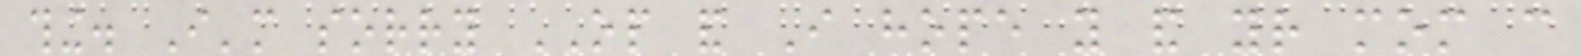thing. I'm sorry OP and I hope you and your mom can
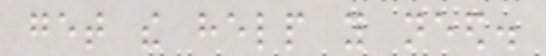get the help you need.
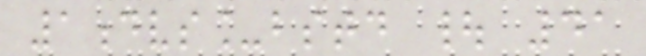1dvs_bstd | 41
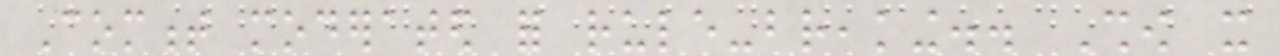Comment moderated for rule-breaking.. Show it
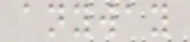anyway
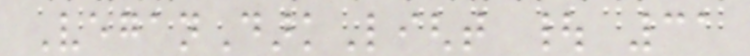VeganDarkLight | 31
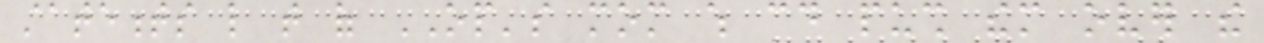statements like that of OP's mom which could push them over the
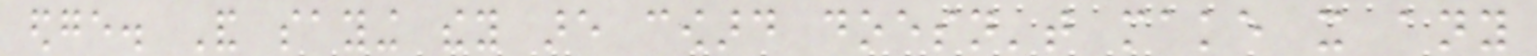edge. And saying they are coward doesn't make it any
